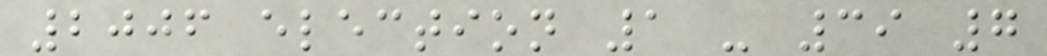2006 election 1 - 39 7
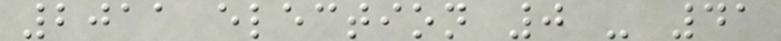2011 election 0 - 41
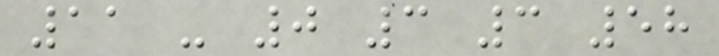11 - 0 3 3 58
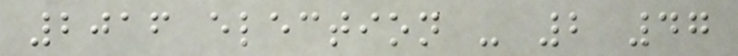2016 election - 2 47
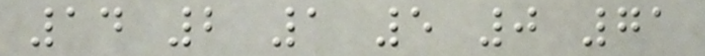14 2 1 5 0 71
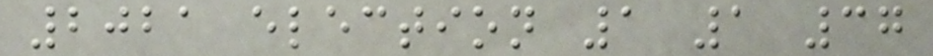2021 election 1 1 37
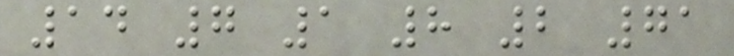14 7 1 8 2 71
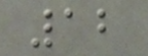12
